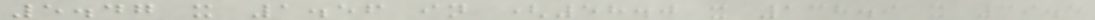5.47 x 1.56 in (58.0 x 138.9 x 39.5
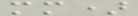mm)
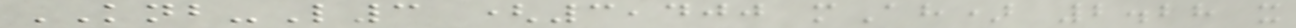KNB-L3 (3,400 mAh) 2.28 x
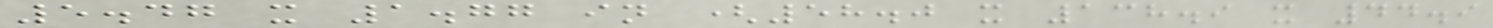5.47 x 1.77 in (58.0 x 138.9 x 44.9
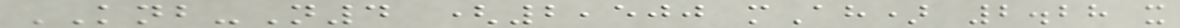KNB-N4 (2,500 mAh) 2.28 x
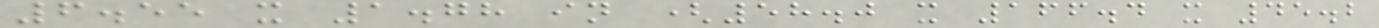6.55 x 1.78 in (58.0 x 166.4 x 45.2
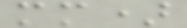mm)
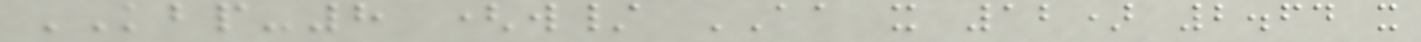KBP-8 (w/ AA x 12) 2.64 x
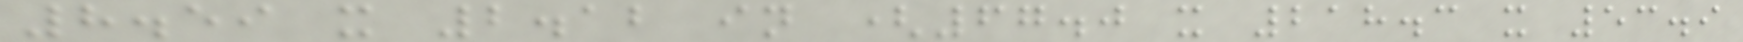8.59 x 2.12 in (67.0 x 218.3 x 53.9
